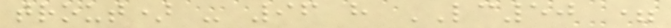trout) - 96 h LC50 =
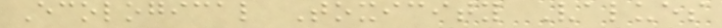Ecological Toxicity Values
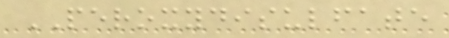PEROXYDISULFATE
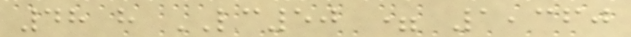48 h LC50 = 1,360
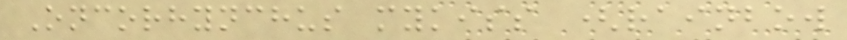Oncorhynchus mykiss (rainbow
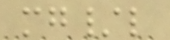mg/l
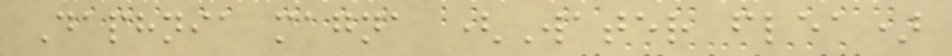Daphnia magna (Water flea)
